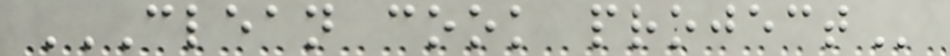CLEAN COOK PROJECT
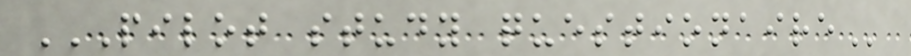PILOT STUDY QUESTIONAIRE
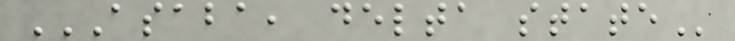ASABA, DELTA STATE
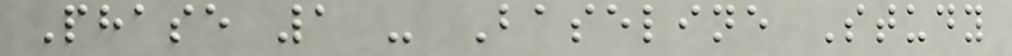Phase 1 - Baseline Study
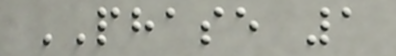PHASE 1
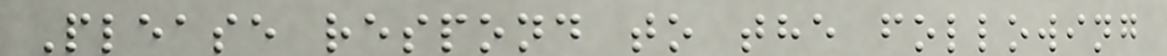Please respond to the following
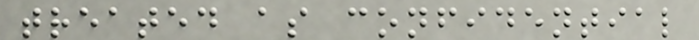treated as confidential
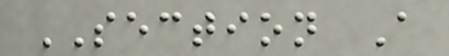SECTION A
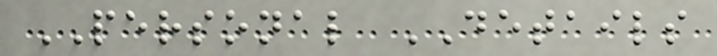PERSONAL DETAILS
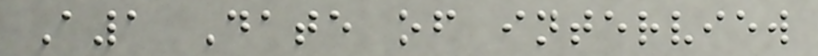A1 Date of interview
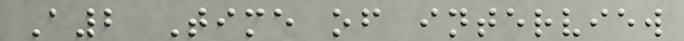A2 Time of interview
